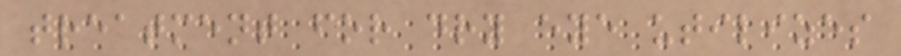treatment for dry eye utilizes
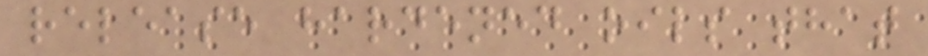release hardened oils that
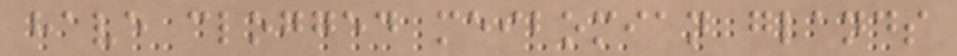have clogged meibomian glands
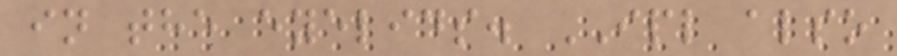in the eyelids. IPL also
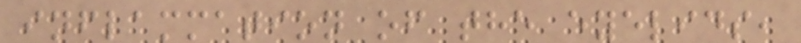inflammation of the eyelids,
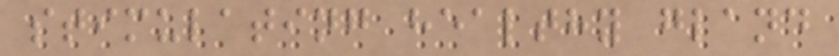stimulating healthy gland
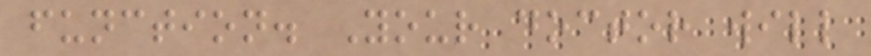function. Your doctor will
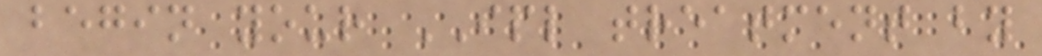begin your IPL treatment by
